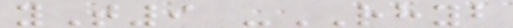yT9 -RHYB
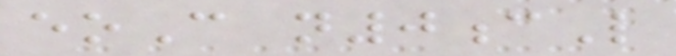eoC n0cL
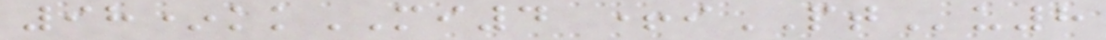98*kkMI4 +iPTu8
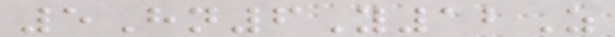5Hn6Y12Z
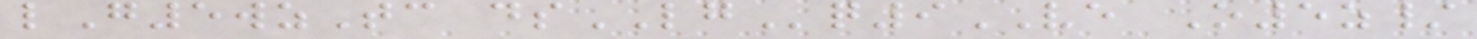lG5wzTc dsLGq9VE O5z/
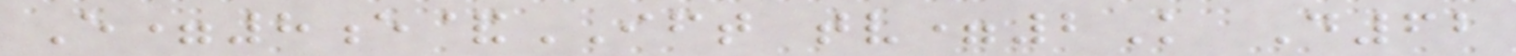E=8e&IFT tv=2K D62
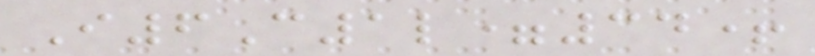I6C1l=34+
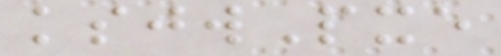ksjwPxe
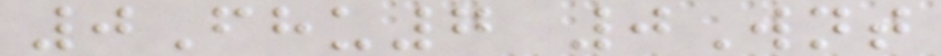0Fhu7 0Wnt
